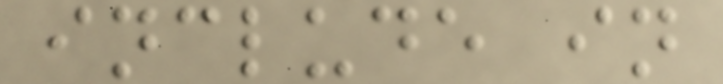include in
